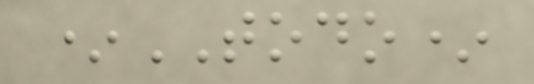*TODO*
